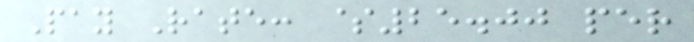Pay Rate: $25.00 per
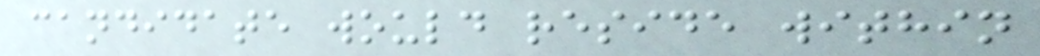candidate would reside within
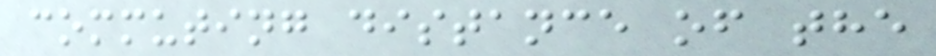commuting distance of the
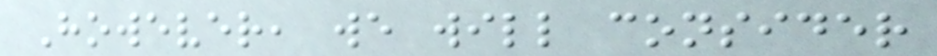However, we will consider
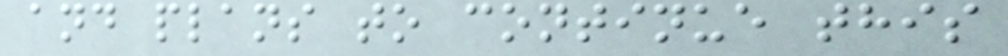and plans to continue this
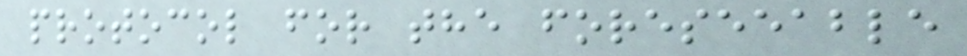protocol for the foreseeable
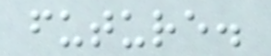future.
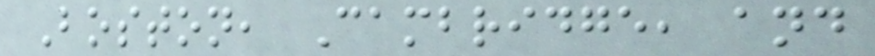Boston, Cambridge, and
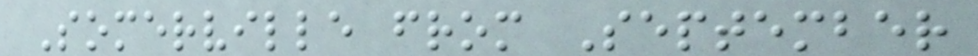Somerville from September
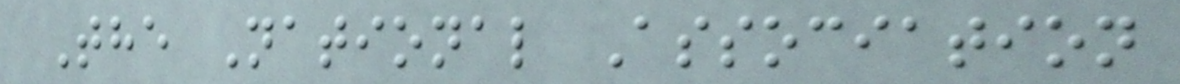The National Association
